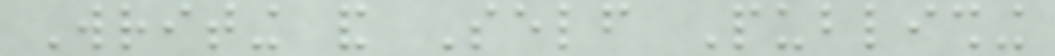Writing and Self Publishing
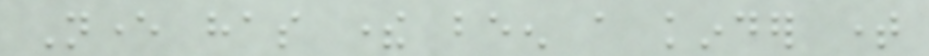Never has there been a kinder time
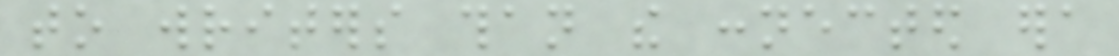to writers than the connected era
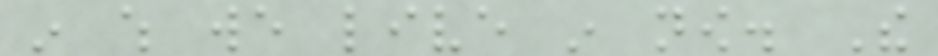in which we live in now. The
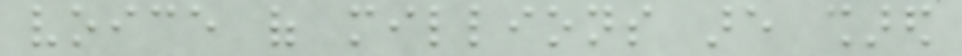voice of millions are shared
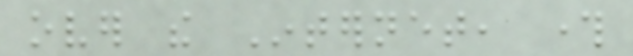over the Internet, through
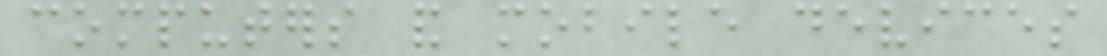computers and mobile devices
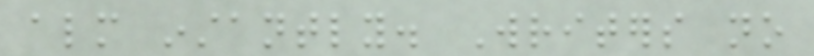almost instantly. Writers no
